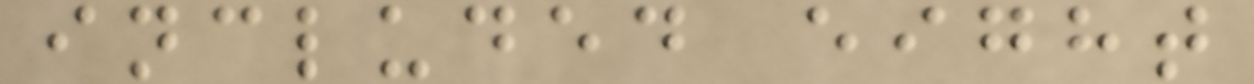included eight
